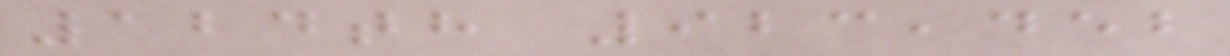124th 923,452
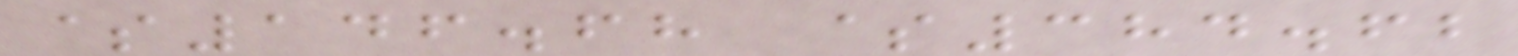$146.68 $384.62
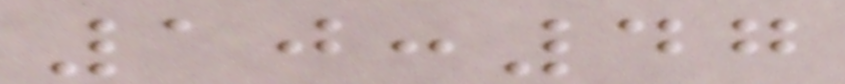10:47
